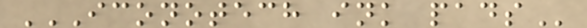ICONOTECH INK PADS
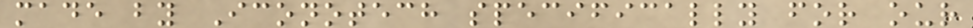made by Iconotech specifically for our
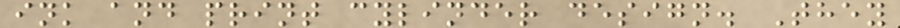ink and print cylinder design. They
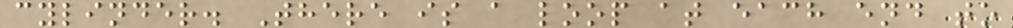cylinder. There is a loop at each end to
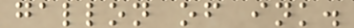gallon of ink.
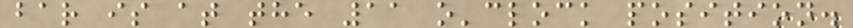bar is at the 11 o'clock position.
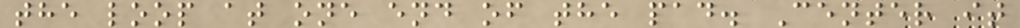the loop at one end of the pad. Center it
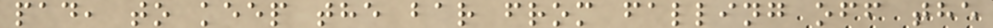pad, to keep the bar from falling off the
